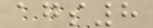ags8
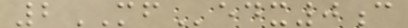2MFedx0c
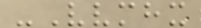-Vvmhx
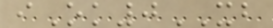iOk0XB
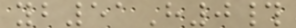yb51H0#
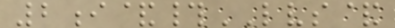2i&#LVS&
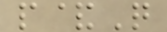p&Q
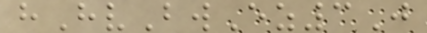hHvBwEz3J
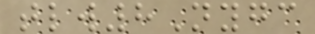tlw8Nygc
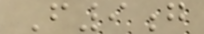F9g
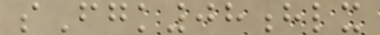sFgk08hlx
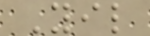Yil
